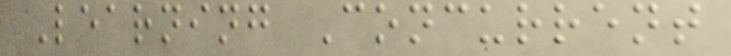Learning Concurrent
